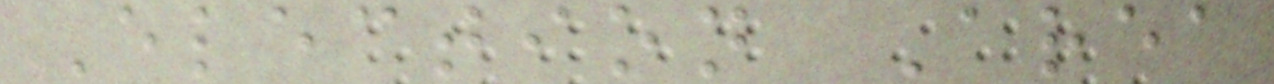Election Area
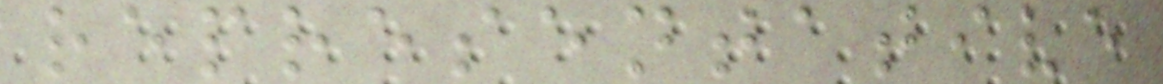representative
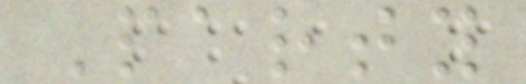Party
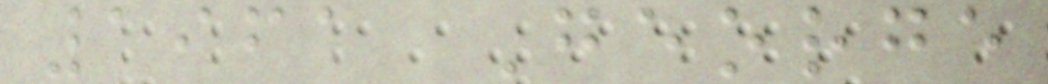1961 George
